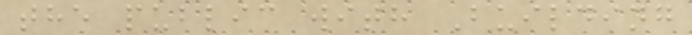the public with Building
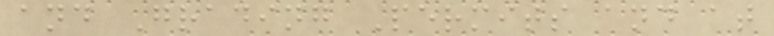and Grading Permits and at
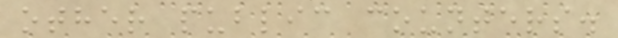other public counters.
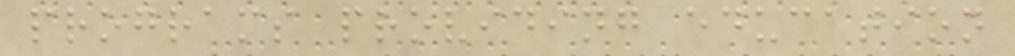programs providing education
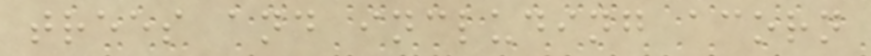trees and including acorn
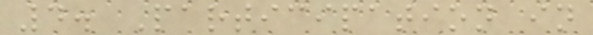4. Participation in
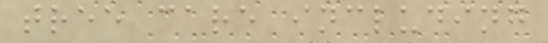tree care including
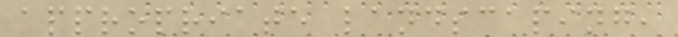appropriate landscaping,
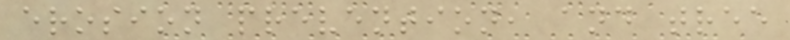erosion prevention, and tree
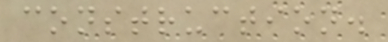construction.
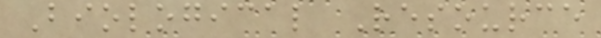Biological Resource
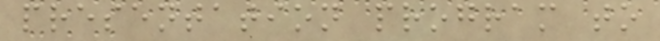presentation program to
